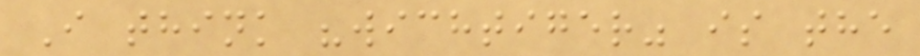I think "wichtiger" is the
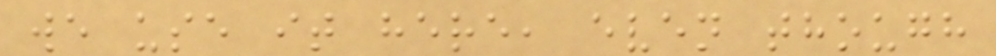we use it here, even though
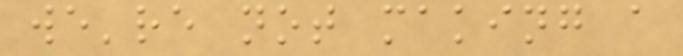we're not making a
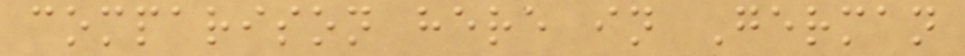comparison here in German
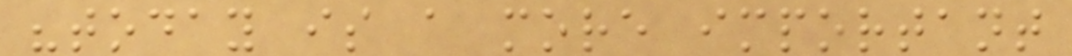"today is a more important
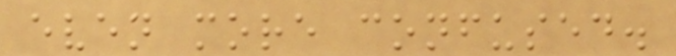even more confused.
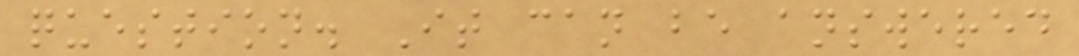question. It can be answered
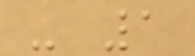- 1
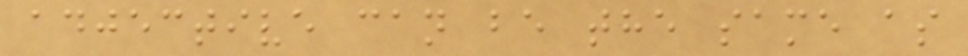adjective can be the same as
